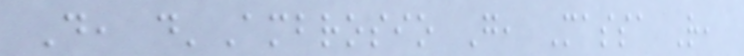D, d'Ambrosio G, Massa R,
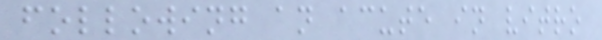following an acute in vitro
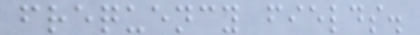frequency fields.
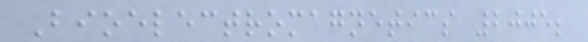Bioelectromagnetics 2005;
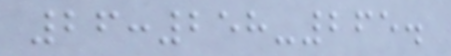26:258-265.
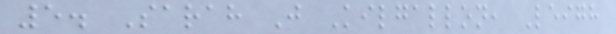5. Sarah J Kilgallon, Leigh
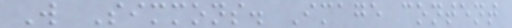W Simmons. Image content
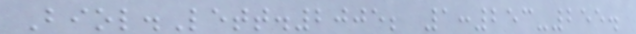Biol.Lett.2005; 1:253-255.
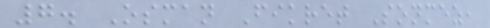7. Osman Fikret Sonmez,
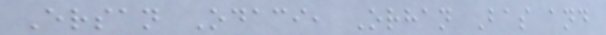Ersan Odaci, Orhan Bas and
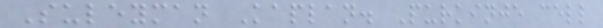Suleyman Kaplan. Purkinje cell
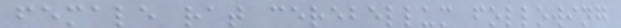female rat cerebellum following
